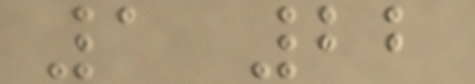1 22
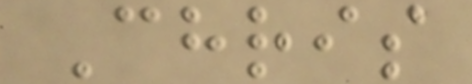Chris
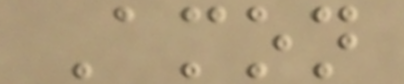Amon
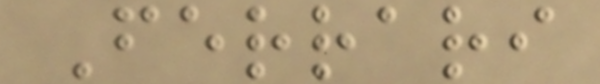Ferrari
